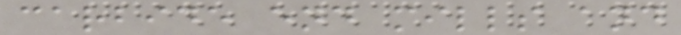carbide end mills and
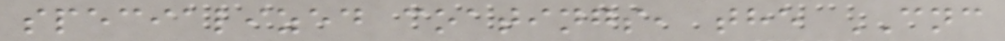specialized coatings, the CNC
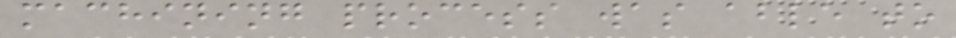machining process was able to
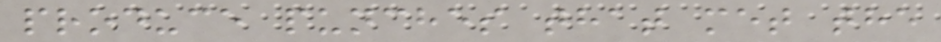produce punches that met the
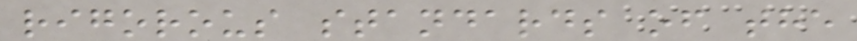rigorous standards of the
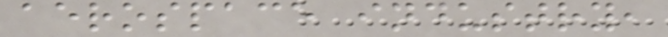aerospace industry,
